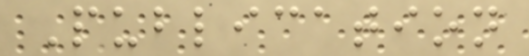Publication
